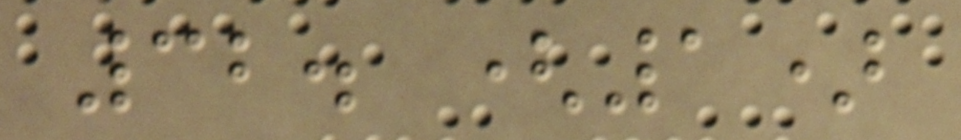32. (1)
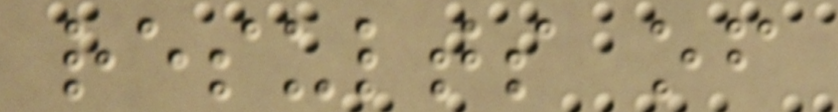results of
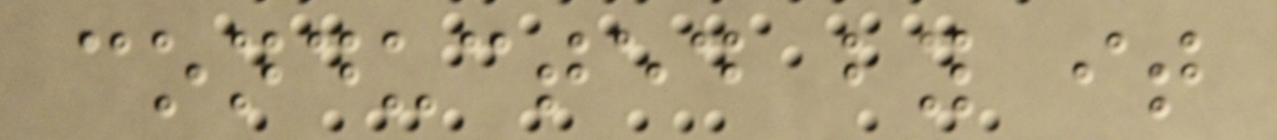conducted by it
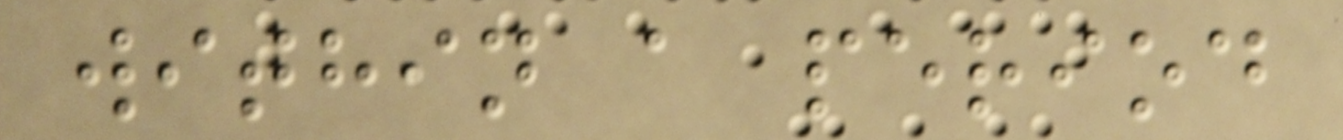within a period
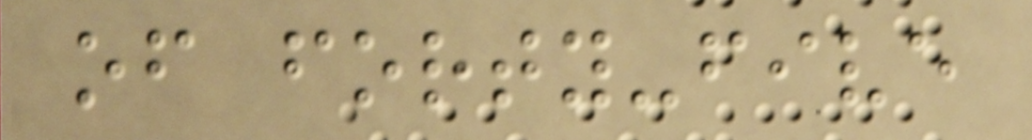of forty-five
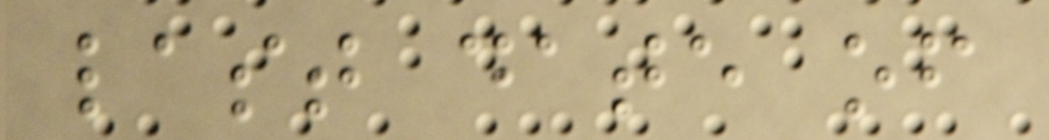last date of
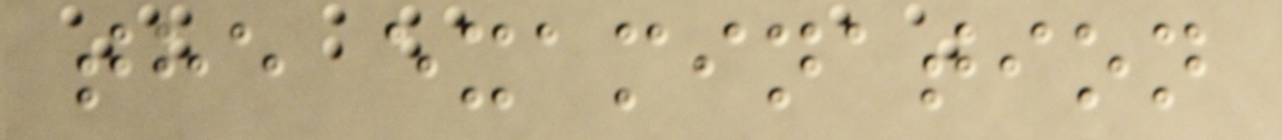the examination
